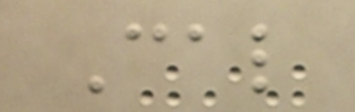Cal
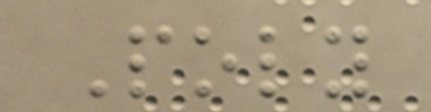Poly
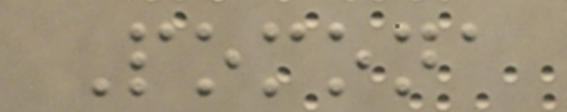Pomona
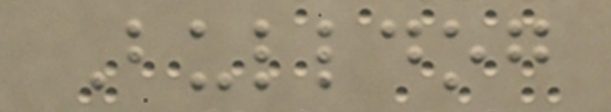Bulldog
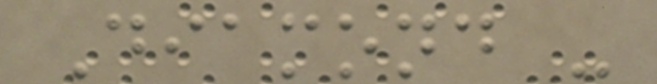Diamond -
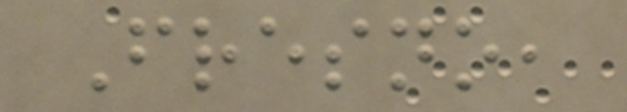Fresno,
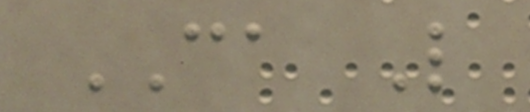CA L
